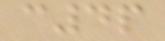c4p
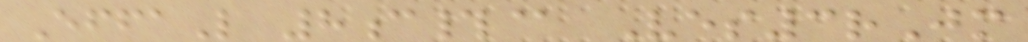EffaL 8c#@ Ves3rJm
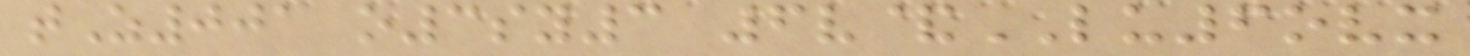tZ001 o3sy3 6v&LU6ovx
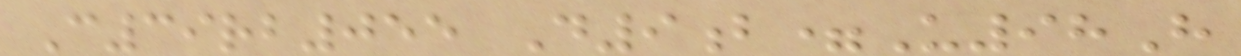C39rb055 D9b=U98H
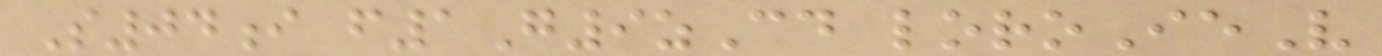S04i f1G9zCd loroIeV
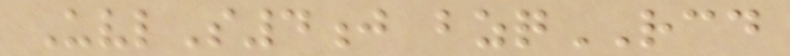UvlS4j bzqRCD
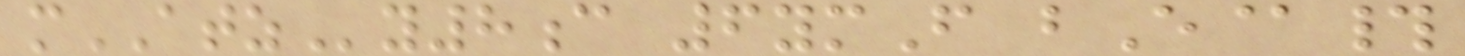mATZy8c 6ymF bE@#
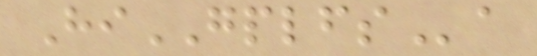HiGPLFSa
